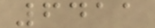6411
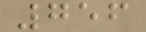756
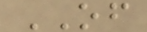OF
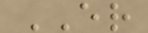ER
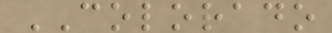COLORADO
